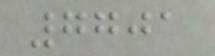7701
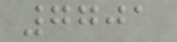7701
